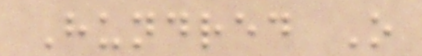Hundred O
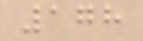178
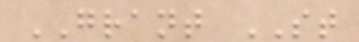GRANT ST
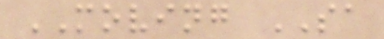MOVING SA
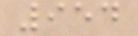954
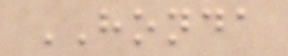HONDA
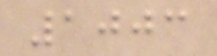1003
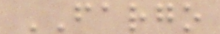FARGO
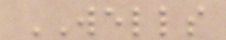WELLS
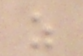z
